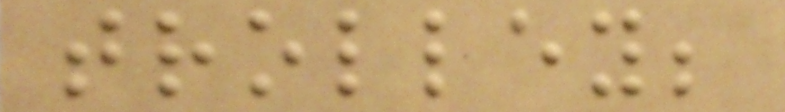trolley;
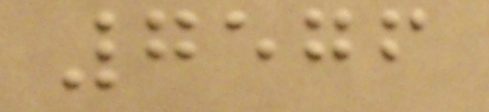7576
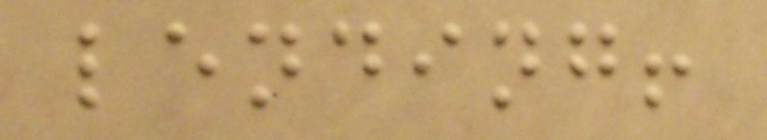lending!
